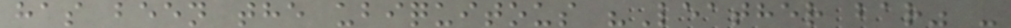has been the ubiquitous "Leather bar" -
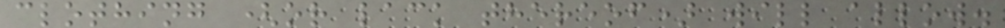clothing (or lack thereof) will allow.
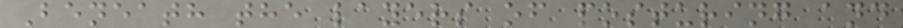Beneath the layers of posturing and
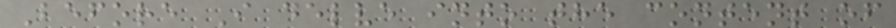Before I delve into the content of
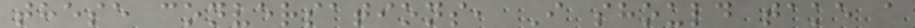these conversations, I should take a
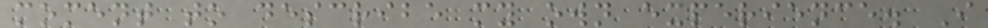moment to describe my own experience. I
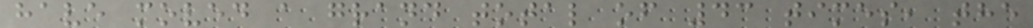have moved a grand total of 43 times, the
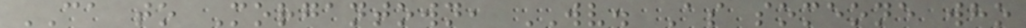CA to Morgantown, WV. As someone who
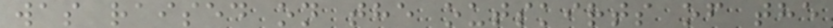was raised on the outskirts of the
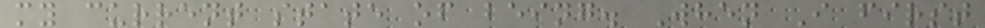my current state of being. When I first
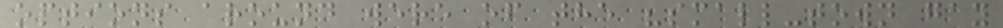options around were of the "small-town gay
